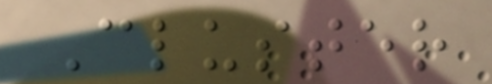Cluster
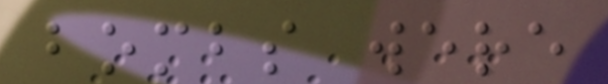bombs were
